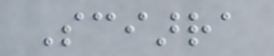Sciarra
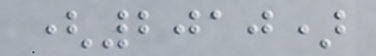(2010)
